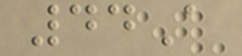44A
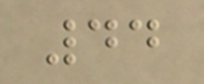44
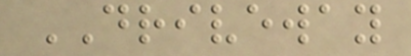DRIVEWAY
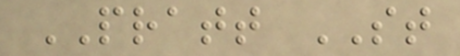PRATT ST
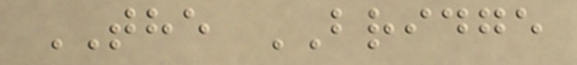THE BRIDGE
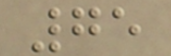75
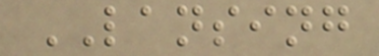LANSING
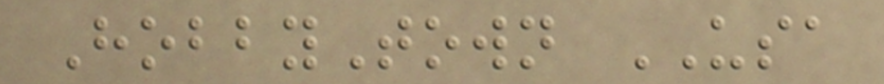HobbyTown USA
